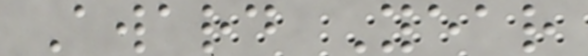Award Year
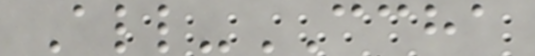All-CCHA
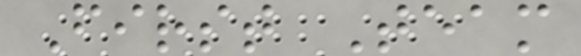First Team
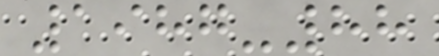1987-88
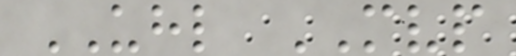UHL MVP
